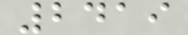2419
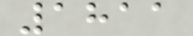1811
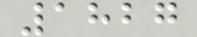1827
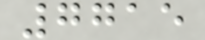7715
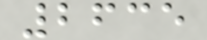2635
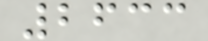2633
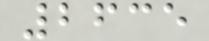2635
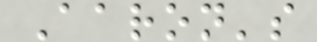Aaron's
